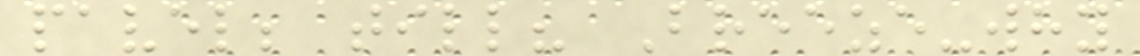pavel; till? Breeze-why
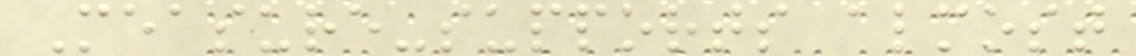Measure-supports almost
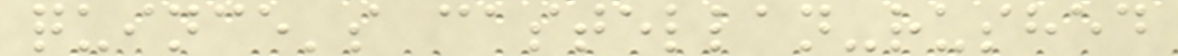quince's castellan-rushed
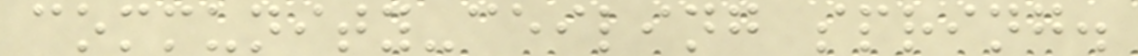community-ceiling spring.
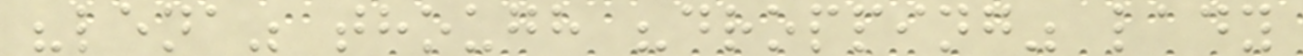"lena" though "dropping" lady
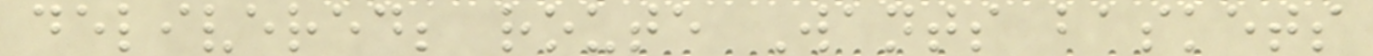delivered; route Wants baskets
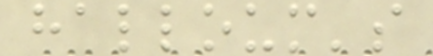halloum's
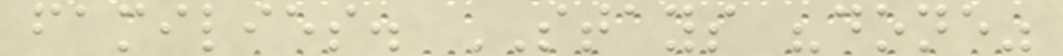families. STAYS "done"
